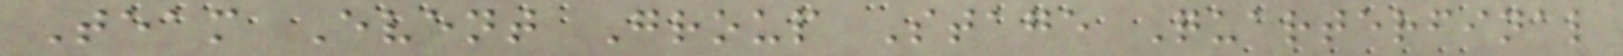Team Event Group Stage Quarterfinal
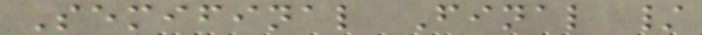Semifinal Final /
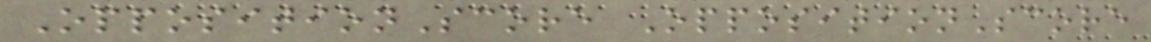OppositionScore OppositionScore
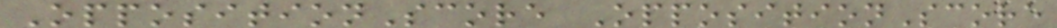OppositionScore OppositionScore
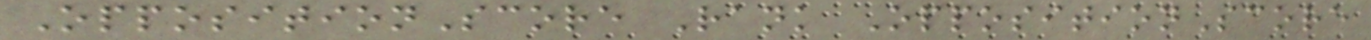OppositionScore Rank OppositionScore
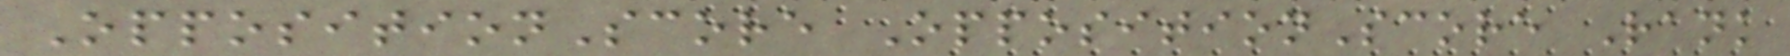OppositionScore OppositionScore Rank
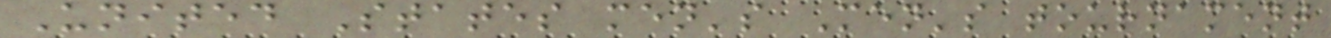United States men's Men's tournament
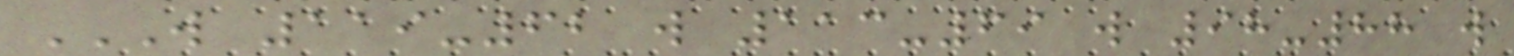W 119-62 W 113-69 W 98-88 W
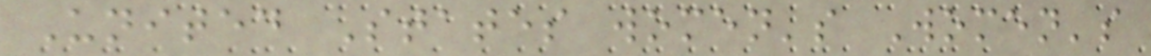United States women's Women's
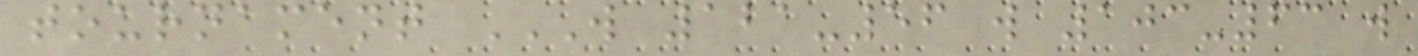tournament W 121-56 W 103-63 W
